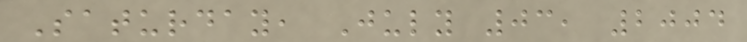Saturday, July 03, 2004
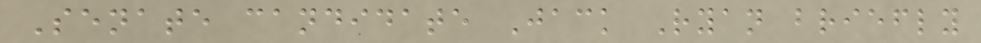Senate candidate Jack Ryan briefly
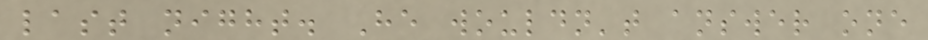last night. He wouldn't answer one
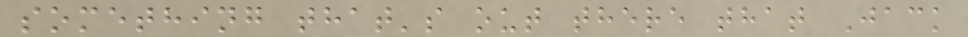something that's out there that Jack
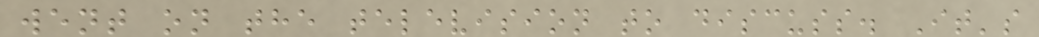went on the television to discuss. It's
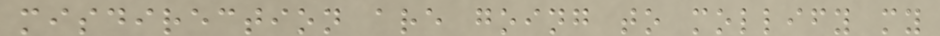misdirection are going to mollify my
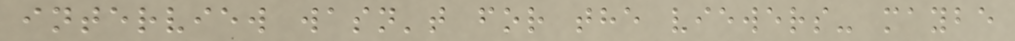interview wasn't for the viewers- maybe
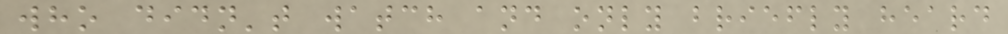who didn't watch and only briefly heard
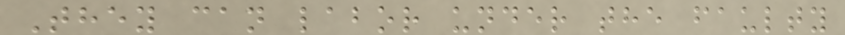They can labor under the faulty
